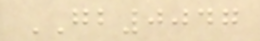GB0047
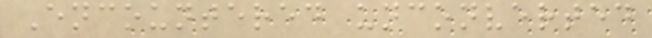Encountered unconverted
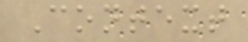Context
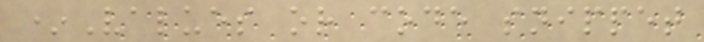*Values or code snippet
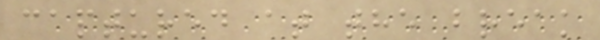captured at the break
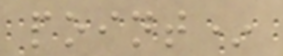point*
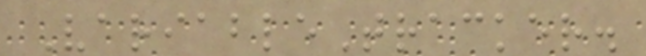VariableTracker.
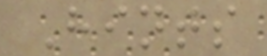Hints
